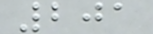201
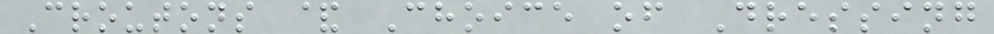Croutons & Choice of Dressing
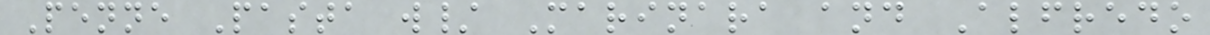Penne Pasta w/ Marinara and Alfredo
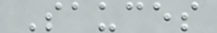Sauces
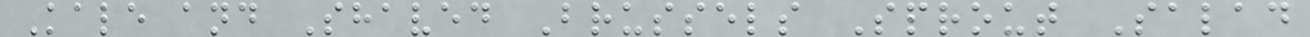Kale and Shaved Brussels Sprout Salad
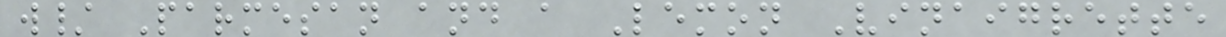w/ Parmesan and a Lemon Vinaigrette
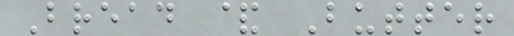Bread & Butter
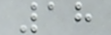18
